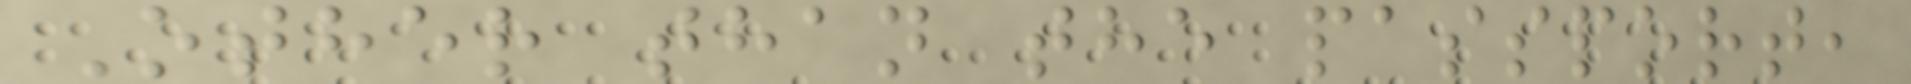Other than the passport,
